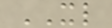XL
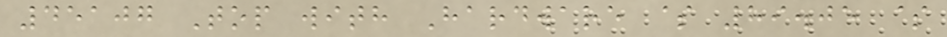45107 Top with Hardware $ 89.05 $
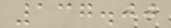137.00
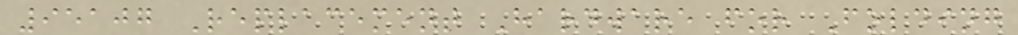95107 Replacement Hardware for Folding
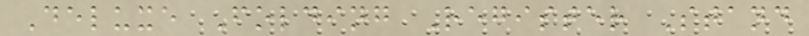Deluxe Folding Register Stand
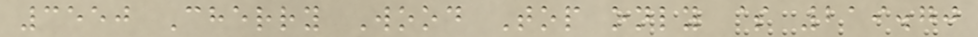3550 Cherry Wood Top only $ 219.70
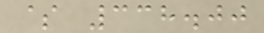$ 338.00
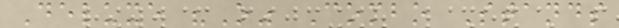Deluxe "O" Combo Stands
